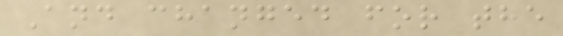And changed for the
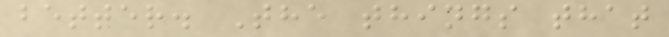better. The things that
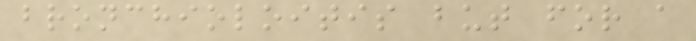bronchioloitis but for a
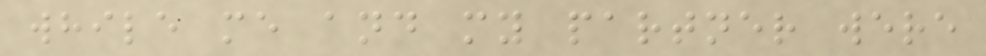while me and my partner were
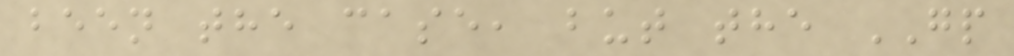been the case, but the GP
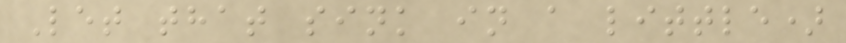Let that sink in a little)
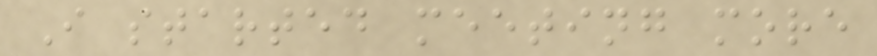I started meeting more
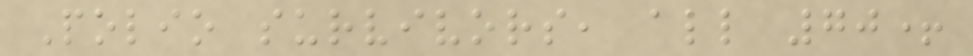Polio survivors, all 70+
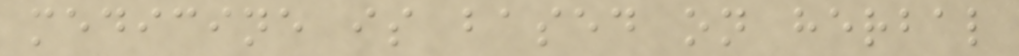medicine is based on herbal
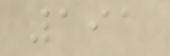191
